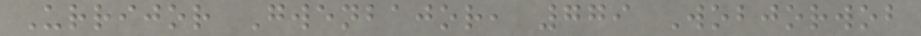Urrijor Gwenbajor, 779 Wobjorwob
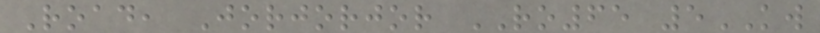Road, Jorjorjor RO65 5KW
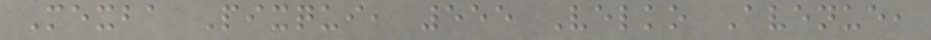Mexba Pixqui, 555 Velko Avenue,
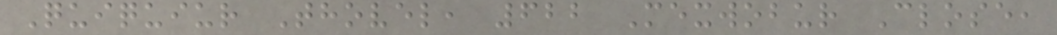Quiquiur Thovel, 622 Mexwobur Close,
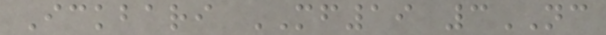Ickbari MF19 3NC
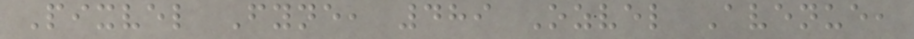Pixvel Fyne, 489 Ozvel Avenue,
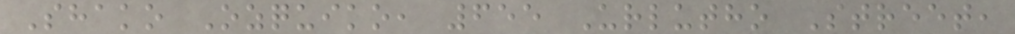Shako Ozquiko, 655 Urlutho Street,
